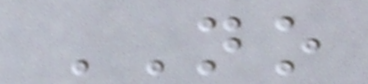NO
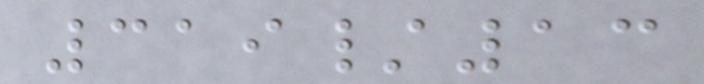319/13
